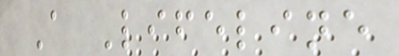A Lifeline
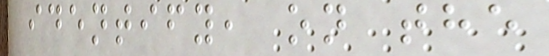identify, on the
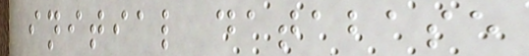initial database
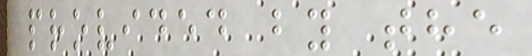provided by the
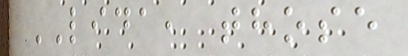LIDA, those
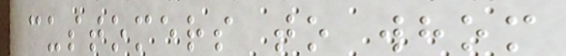customers to whom
